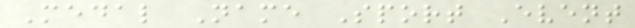Medal Name Sport Event
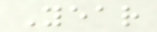Year
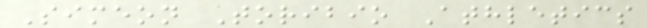Simeon Toribio Athletics
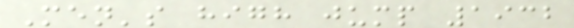Men's high jump 1932
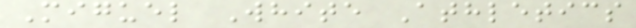Miguel White Athletics
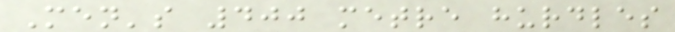Men's 400 metre hurdles
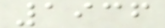1936
